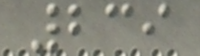239
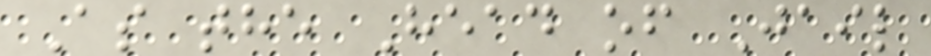As the Head of Jail
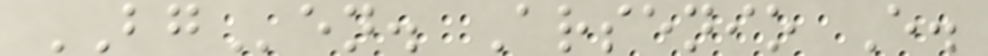BGen. Arsenio E.
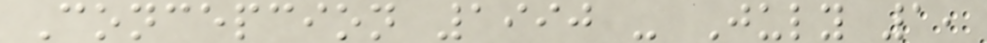Concepcion 1990 - July 1,
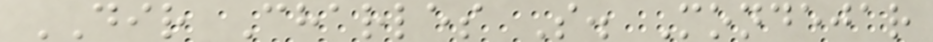DIR Charles S. Mondejar
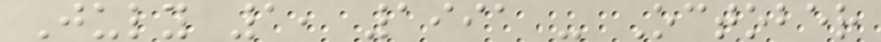July 1, 1991 - October
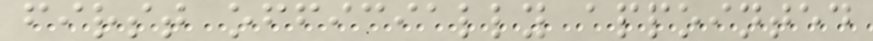first officially appointed
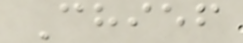Chief
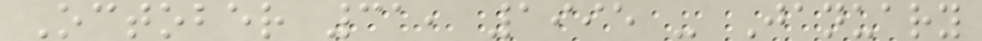October 31, 1995 - January
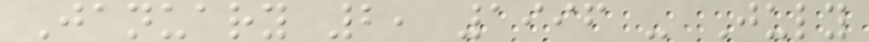January 2, 1996 - July
